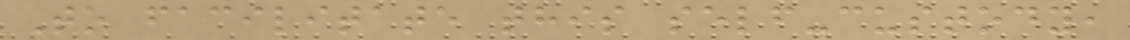To facilitate this self-custody,
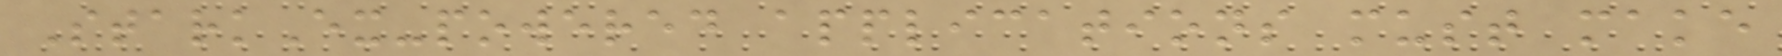StarkEx-powered applications must make
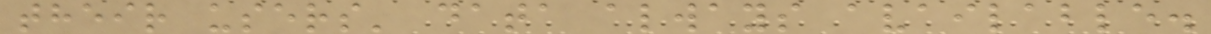their users' data always available.
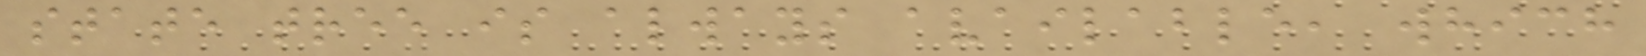state tree is always available, which
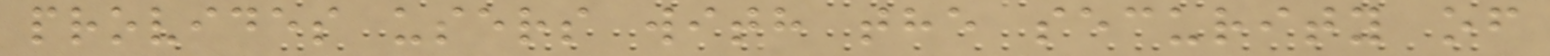provides users with the security of
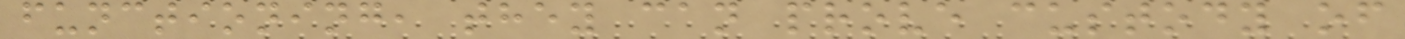functioning, they can prove custody of
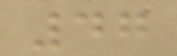47
